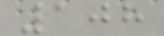108
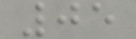05
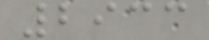2933
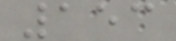153
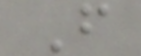F
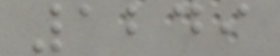1249
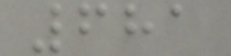681
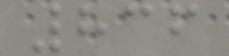836
